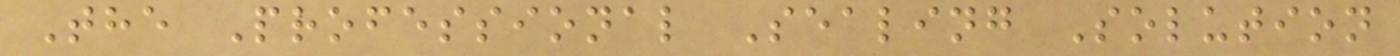The Professional Sealing Solution
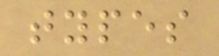types
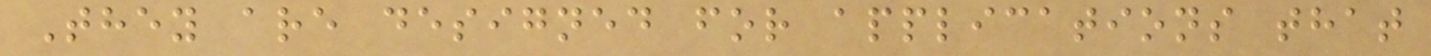They are designed for applications that
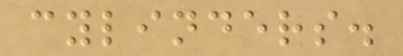cylinders.
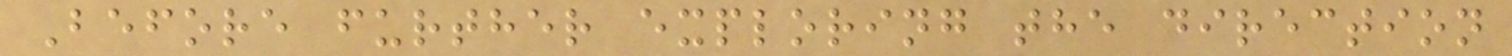Before further exploring the direction
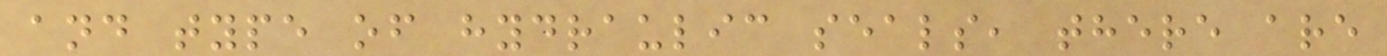and type of hydraulic seals, there are
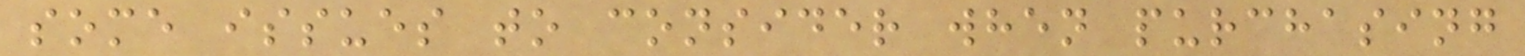some issues to consider when purchasing
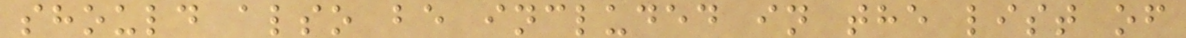should also be included in the list of
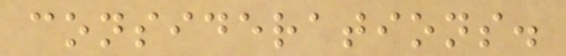considerations.
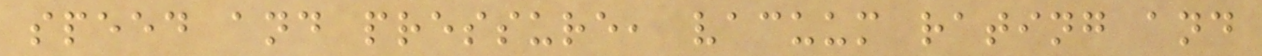speed and pressure, vacuum rating and
